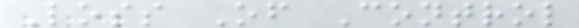Loss Of Control
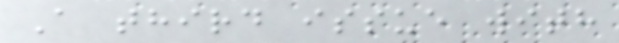A third issue with
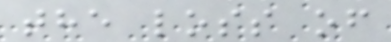the loss of
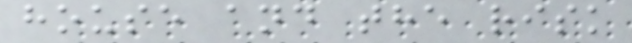house and the risk
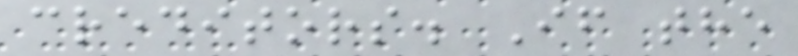creditors. If the
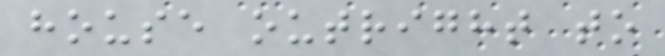house outright to
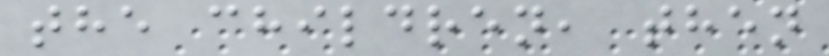the children, then
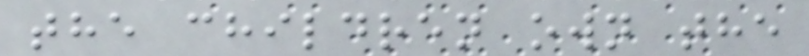the children own the
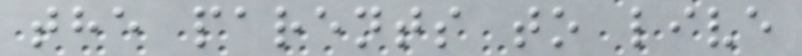the parents to live
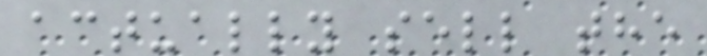actually sell the
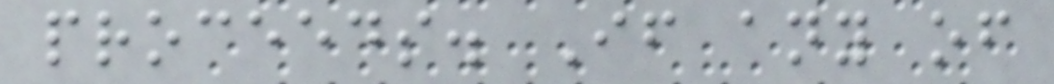proceeds. If any of
